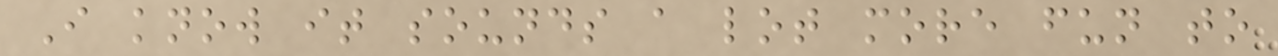I know it sounds a lot more fun to
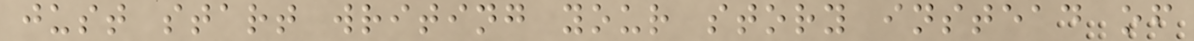just start writing your story instead of
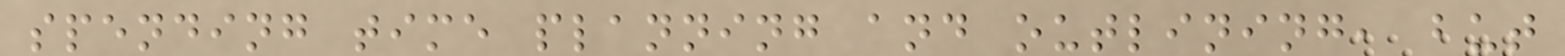spending time planning and outlining, but
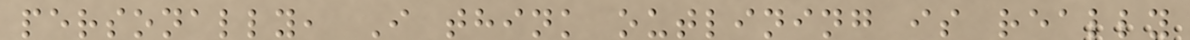personally, I think outlining is really
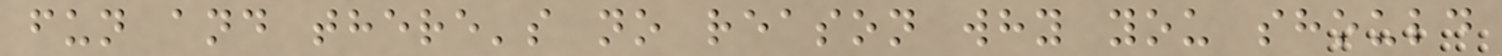fun and there's no reason why you should
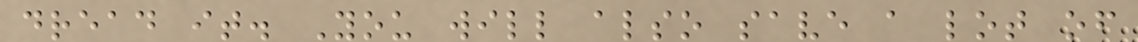dread it. You will also save a lot of
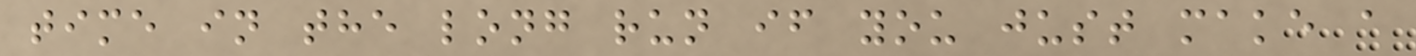time in the long run if you just make a
